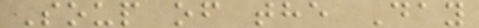Soup of the Day
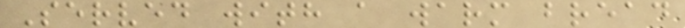Served with a warm bread
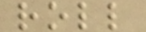roll
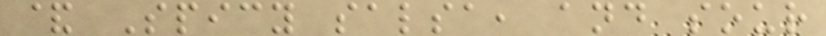& Spicy salsa, and sour
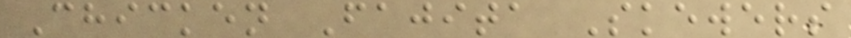Chicken Fajita Skewers
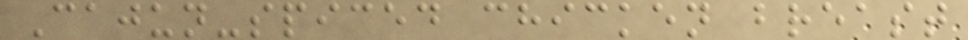Cajun-spiced chicken breast
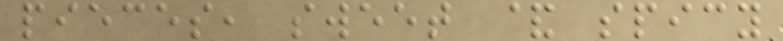pieces, sweet & spicy
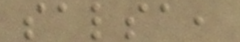salsa,
